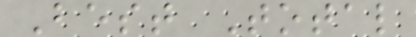Best Total
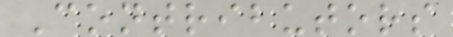Contributors
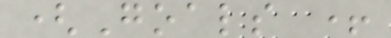(Goals +
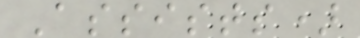Assists)
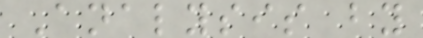Analysis by
